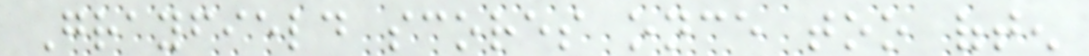Grayfield scores once too often
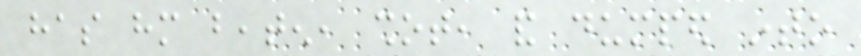has him beaten, shot, and dumped into
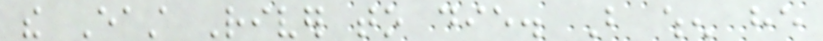the East River to die. But when he
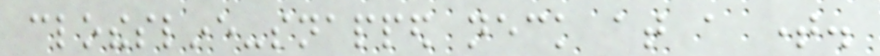clothesline-snapped neck at a time.
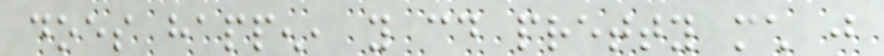does happen, you could pretty much just
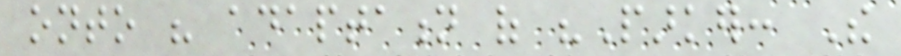onto his adaptation of "Parker: The
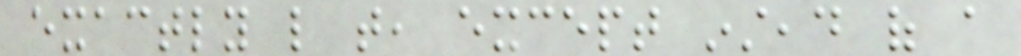exactly like that, except instead of a
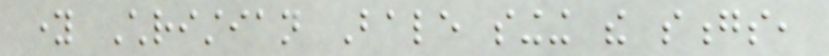young Christian Bale singing the songs,
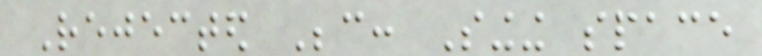Rejected Because: Singing space
